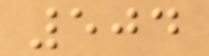504
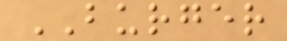BURGER
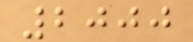2000
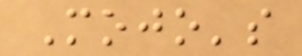Mojo's
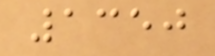1350
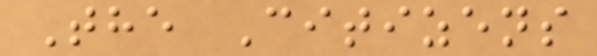The Citizens
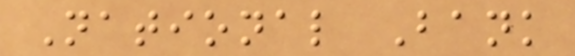National Bank
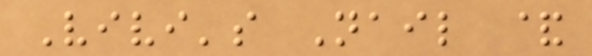Vivi's Nail &
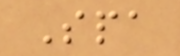Spa
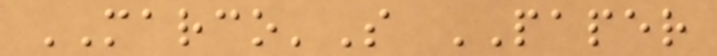MARCO'S PAPER
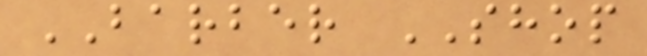BARBER SHOP
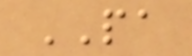PA
